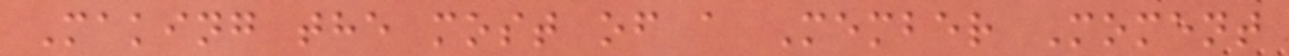Making the most of a Member Moment
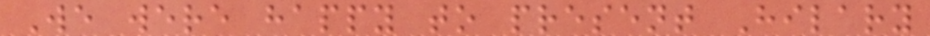We were happy to present Hilary
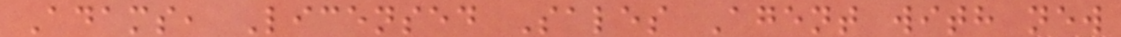Adams, Licensed Sales Agent with new
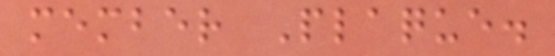member Plaque.
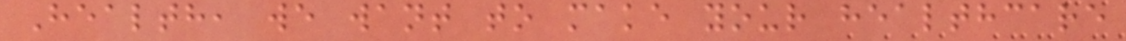Health, we want to make your healthcare
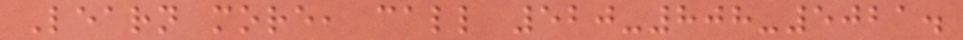Learn more, call 520-808-5021.
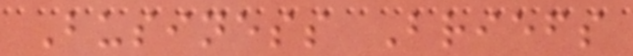Business Briefs
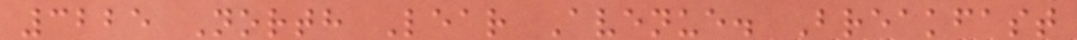3225 North Lear Avenue. Breakfast
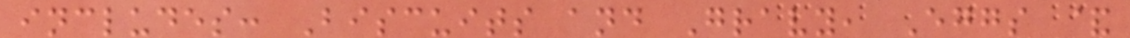includes: Biscuits and Gravy, Eggs &
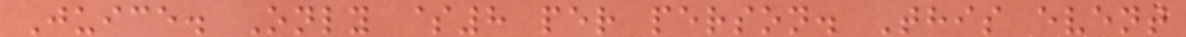Juice. Only $8 per person. This event
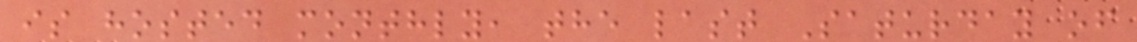is hosted monthly, the last Saturday of
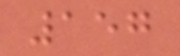157
